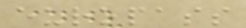europass
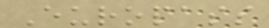Europass
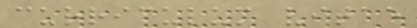curriculum vitae
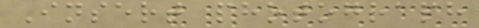Insert photograph
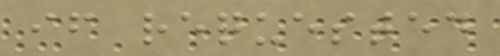if requested
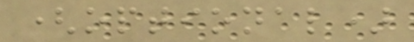(optional)
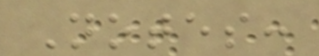Notes:
